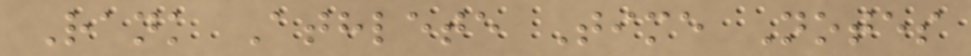Rank Athlete Time Notes
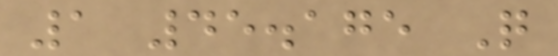1 45.175 Q
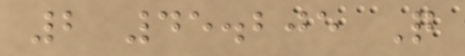2 45.205 Q
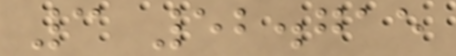3 52.715
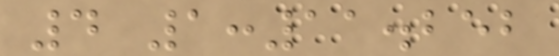4 1:11.252
